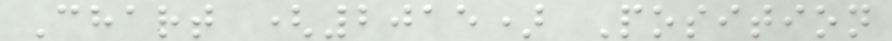Chart (2015) Position
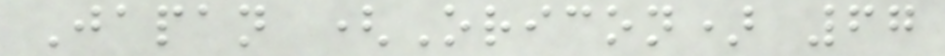Japan (Oricon) 67
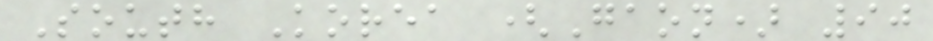South Korea (Gaon) 90
